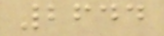2644
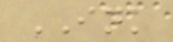INK
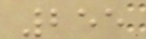255
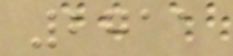2711
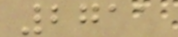2711
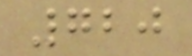720
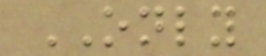ONLY
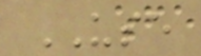USE
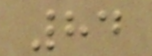84
